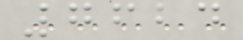7624
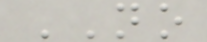NO
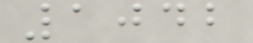1042
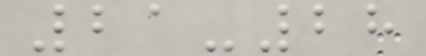21-28
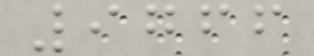9766
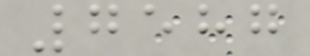7587
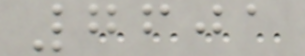7601
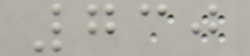730
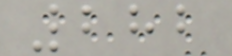282
